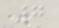7
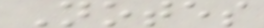Notes
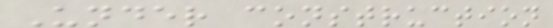Under construction
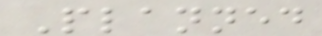Planned
